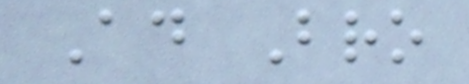Ad Bro
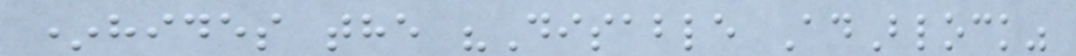*hides the "Disable AdBlock"
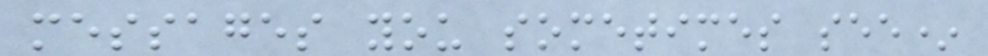messages you sometimes see*
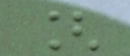[
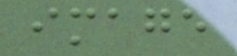image
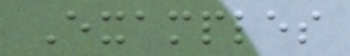Examples
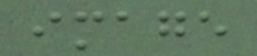image
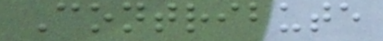Contribute
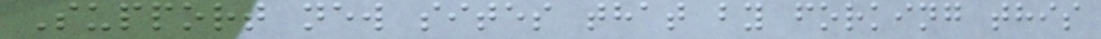Support new sites that by forking this
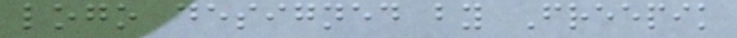logo designed by Freepik
